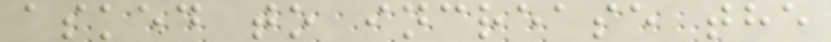asked to increase the
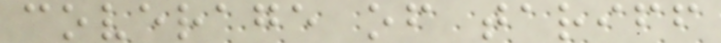coverage of tariff
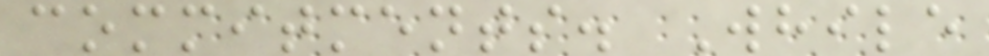commitments. While
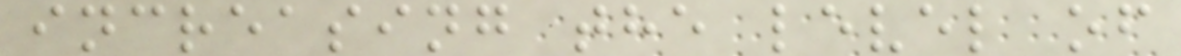increasing the level of
